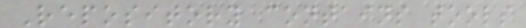Repository contains tools
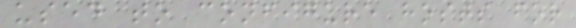used to configure hosts for
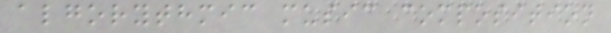algorythmic music composition
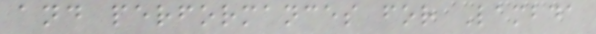and performances for Lambda
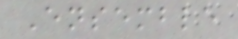Ensemble
